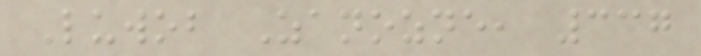Luwob Zanozne, 337
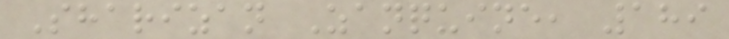Sharizan Zanquine, 189
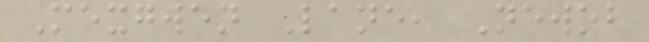Mexgwen Lane, Newob
